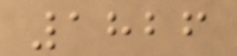1826
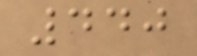440
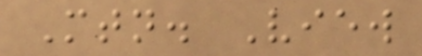Mtn. View
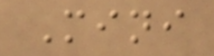Mini
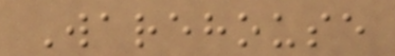Warehouse
